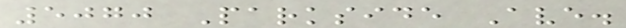5070 Parkside Ave.
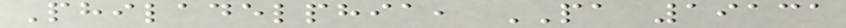Philadelphia, PA 19131
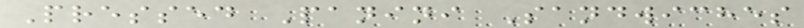Pressed Panini Sandwiches
